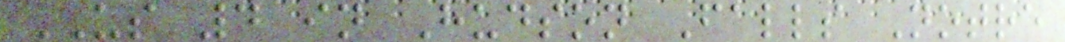US 4 in Hudson Falls Notre
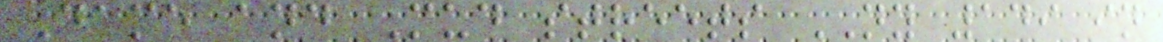Dame and Mud streets NY 149 in
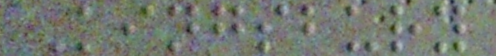Kingsbury
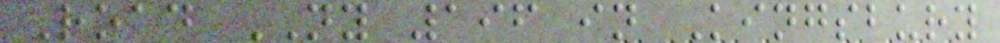Road NY 196 in Kingsbury
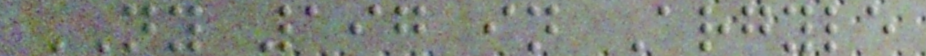NY 197 in Argyle
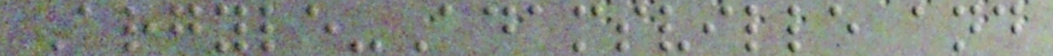Argyle-Adamsville and
